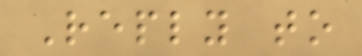Reply to
